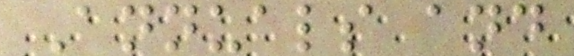Annuals and
